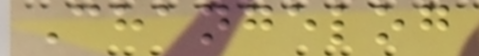Changelog
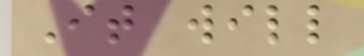It will
